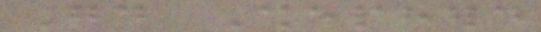Good Shepherd
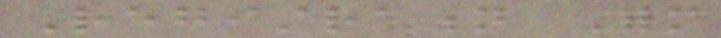Registration Form
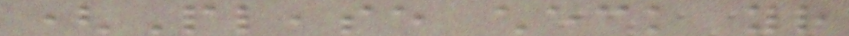(Please check your
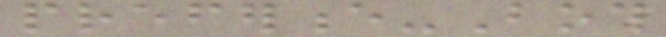preference-Both
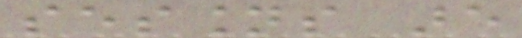sessions are
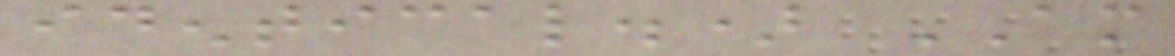identical.) AM
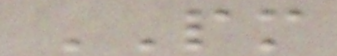PM
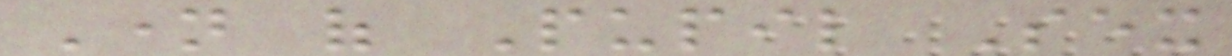Name of Pupil Sex
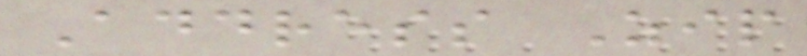Address Zip
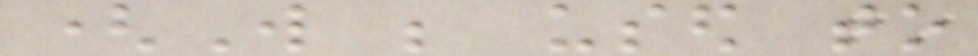(Will be used to
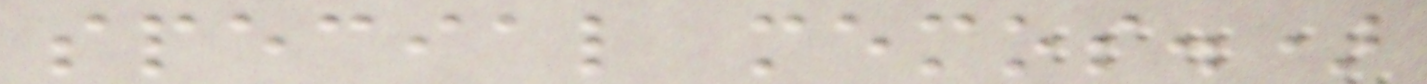special memos.)
